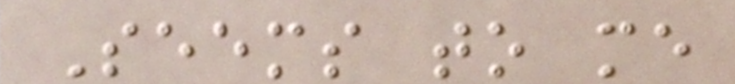Seems to me
